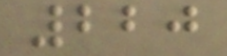220
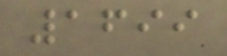1699
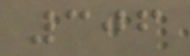306
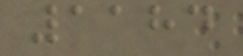1184
